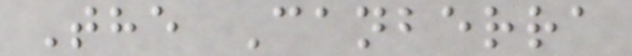The Canberra
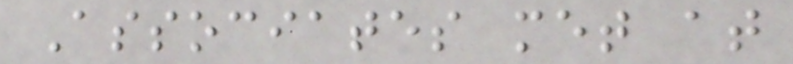Associates met at
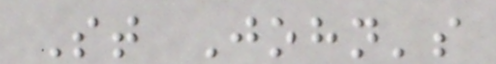St John's
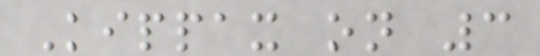Kippax on 3
